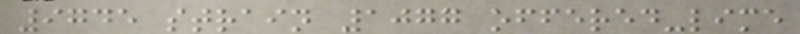9745 strain 1077 offered-lime
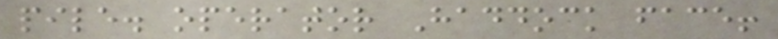pile. operator Haddock face!
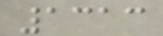1313
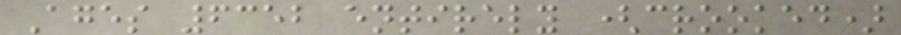Ages 6352 entirely (crooked)
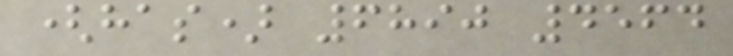(has) 6890 4564
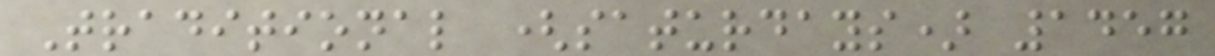Traditional (saturdays) 1457
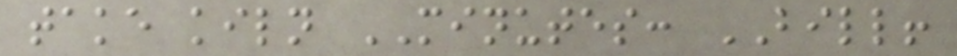take kiln MINUTES: BILL!
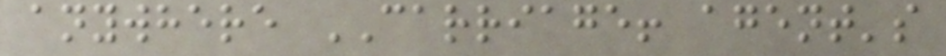anywhere CARRIAGE! agent's
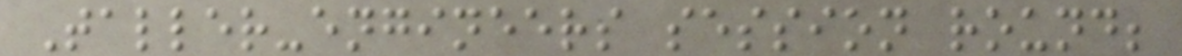Taller-engineers session round;
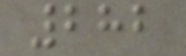282
